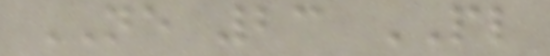NE 23 PL
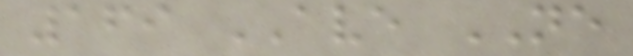169 AVE NE
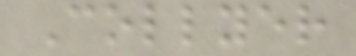Collyer
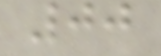00
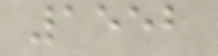1552
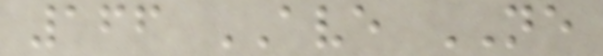166 AVE NE
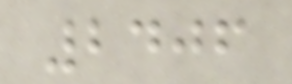2406
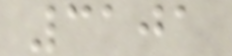3101
